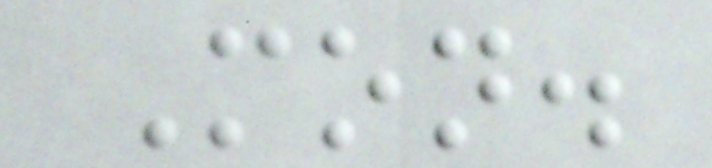Mon.
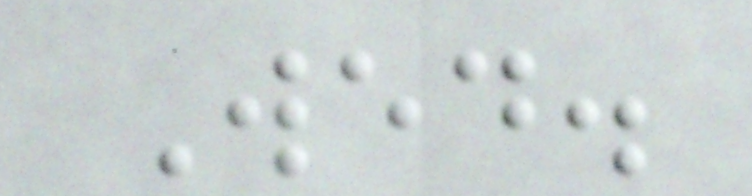Wed.
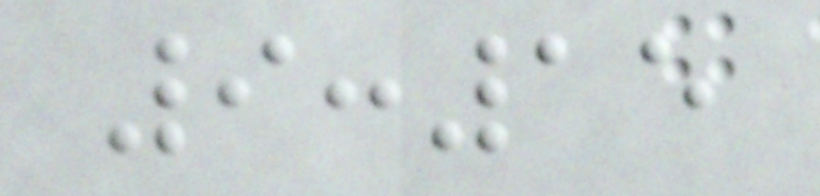9:15
